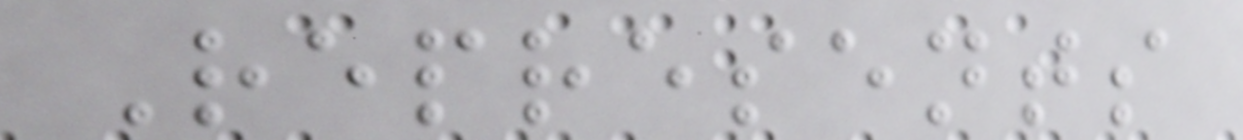Represents
